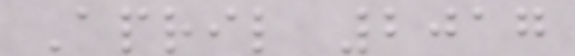April 2017
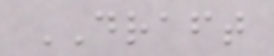DRAFT
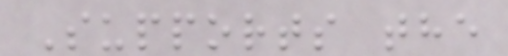Supports the
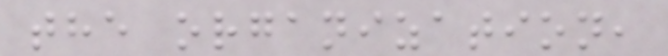the organization,
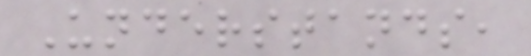Understands,
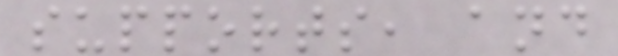supports, and
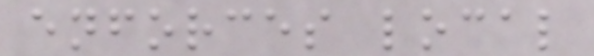enforces local
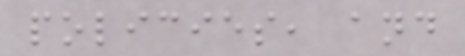policies, and
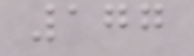177
